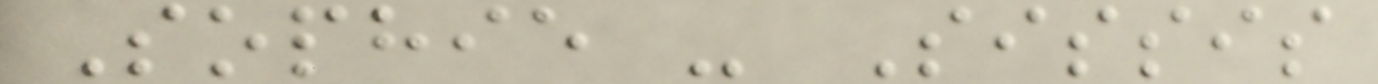Sophie - Sissis
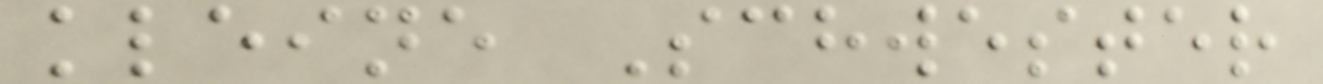kleine Schwester
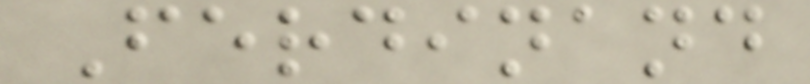Ferdinand
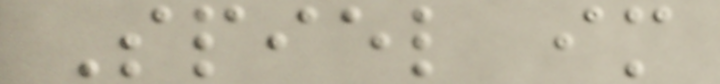Spiel im
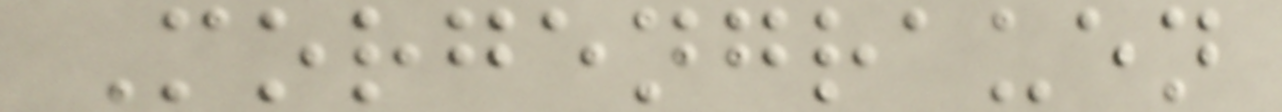Morgengrauen
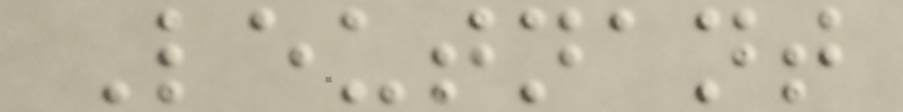Leutnant
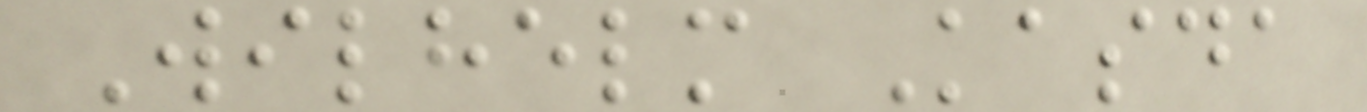Wilhelm Kasda
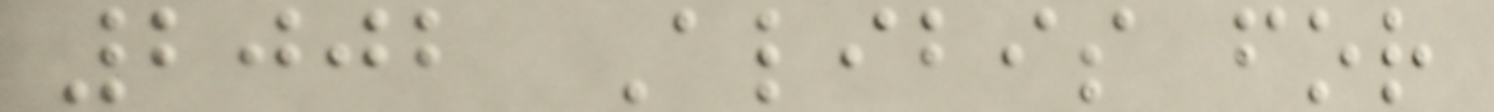2002 Alibis for
